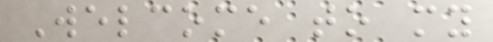Welcome to my
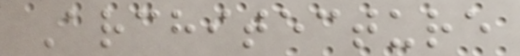Architecture
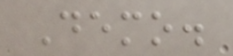Demo.
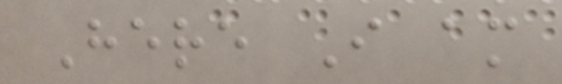Here I am
